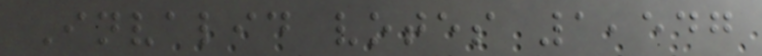Invalid votes 1,547
